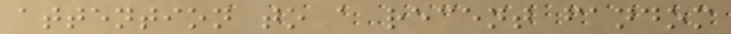attention to a recent fandom
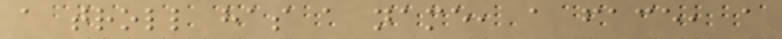a troll has a name, a face, a
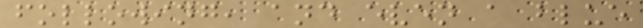following, and even a blue
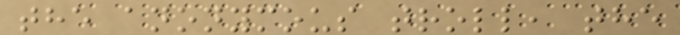the anonymous troll, the
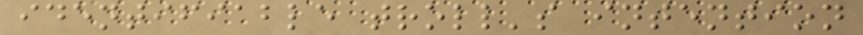identifiable troll's intention
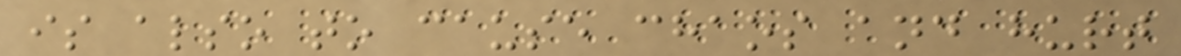is also to cause chaos and hurt
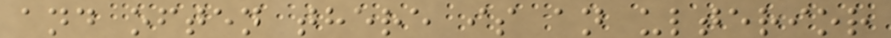and often there is an ulterior
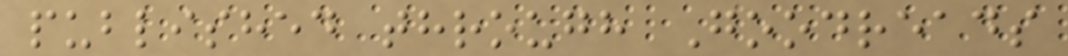published through Goodreads
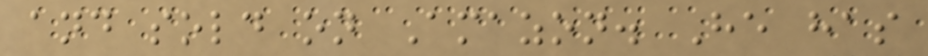and sold on Amazon. He has
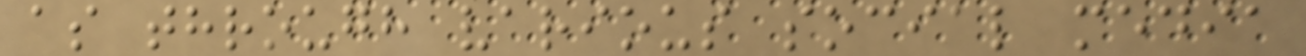as through various social media
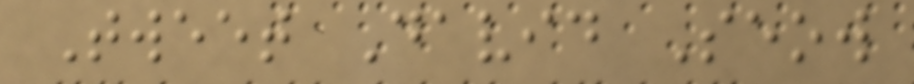Tweet David Seow
